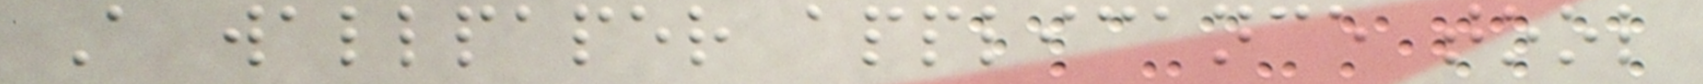A wallpaper applicance tool
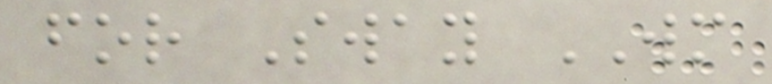for Sway WM
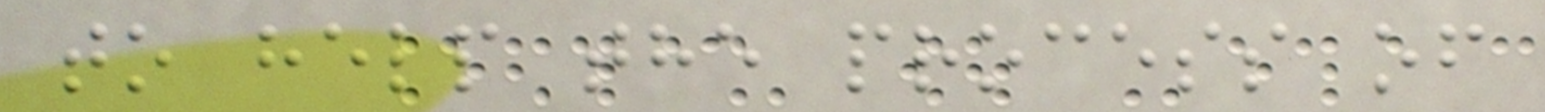to help the process of
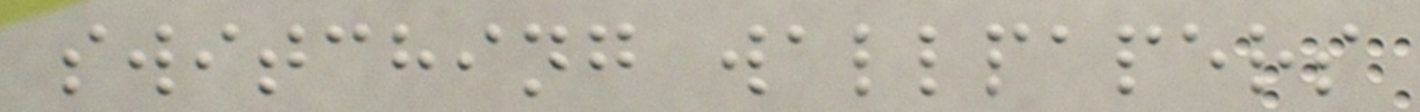switching wallpapers
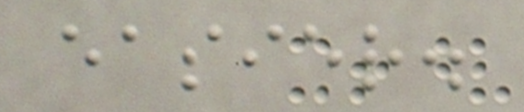easier.
